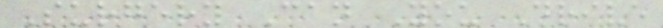Surgery Can You Drive
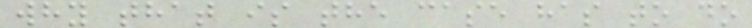why that is the case has to do
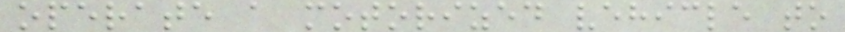operate a motorized vehicle to
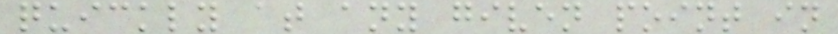quickly at any given point in
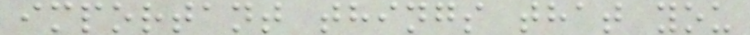important things that you
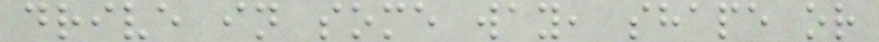drive in some way, shape or
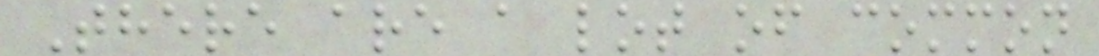There are a lot of common
